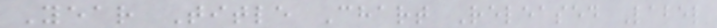Year Title Chart Released Label
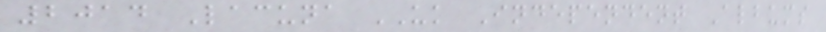2014 Lacuna UK Independent Albums
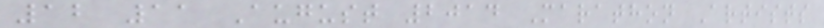12 11 August 2014 Marathon Artists
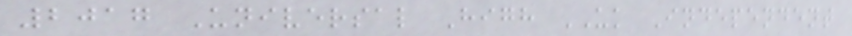2017 Universal High UK Independent
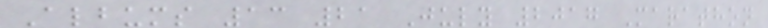Albums 13 21 July 2017 Marathon
